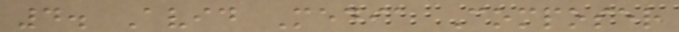4. Avid Media Composer
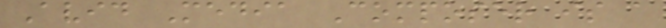Avid Media Composer is a
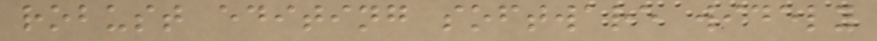robust editing software widely
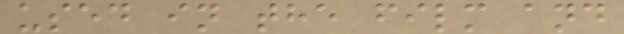used in the film and
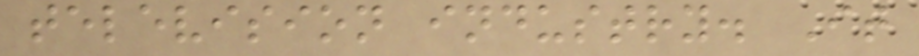television industry. It
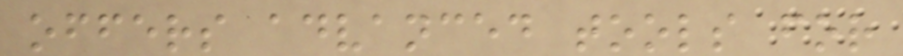offers advanced tools for
